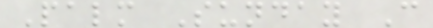Palm Sunday C
